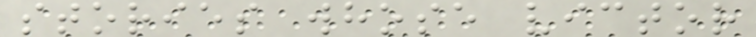stories whose victor
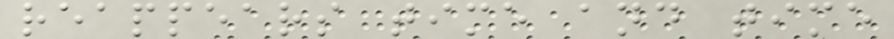reappears time and time
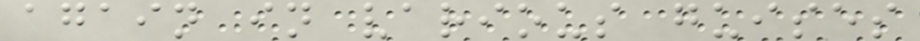again in various guises
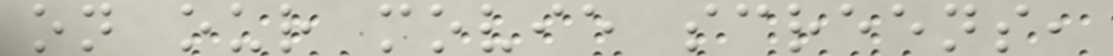on our movie screens,
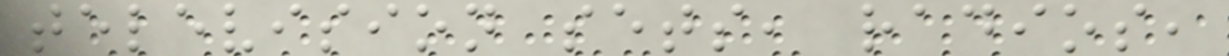television sets, radios,
